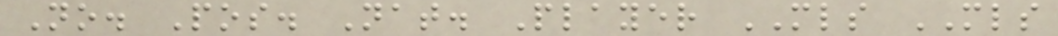No. Pos. Nat. Player MLS MLS
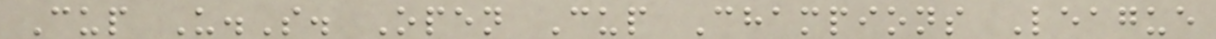Cup U.S. Open Cup Champions League
